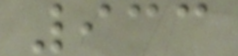933
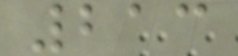213
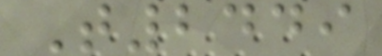T2449
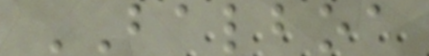BALBOA
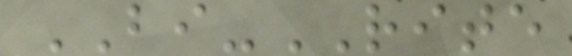BI-RITE
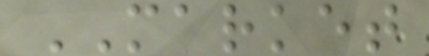MARKET
